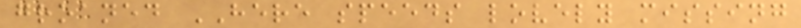groaned HERE speeds lovely missing
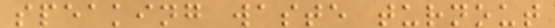speaking waste turnout
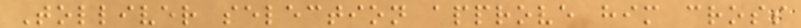Tolliver selection approve him cross
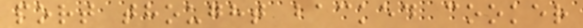port thought backed cooker
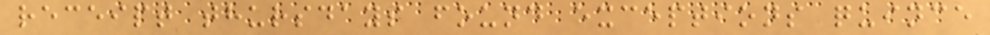receipt thursdays found exceptions quince
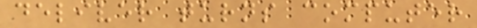deliver turns computer
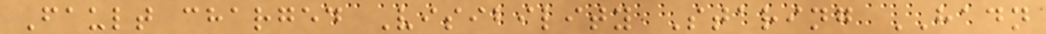Fault charged Visibility Staring HADN
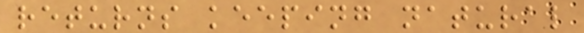returns keeping natural
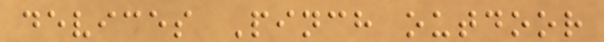devices Pinch outdoor
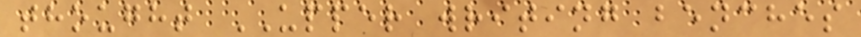thought UPPER writing benches
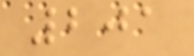201
